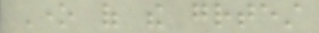One of the greatest
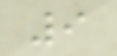9
